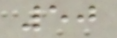50
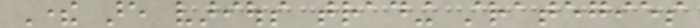There are various trading strategies
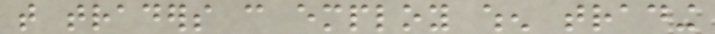that traders can employ when trading
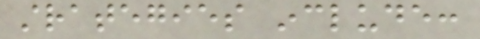strategies include:
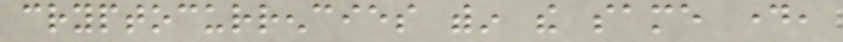cryptocurrencies within the same day,
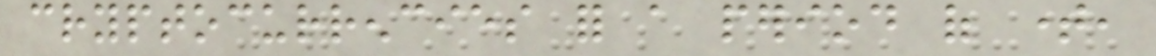cryptocurrencies for a period of time,
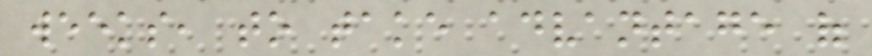weeks, to take advantage of
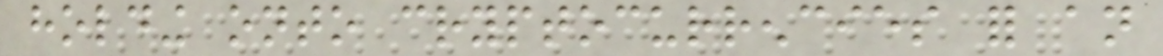holding onto cryptocurrencies for an
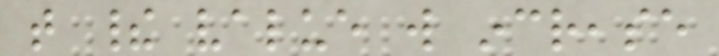that their value will increase
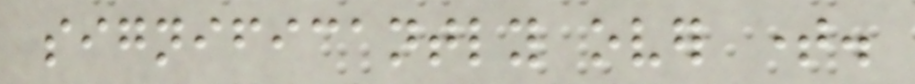significantly over time.
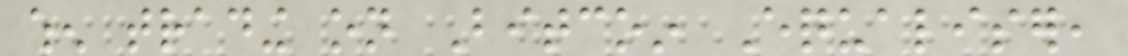when trading on Bitcoin Equaliser,
